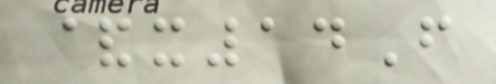&x14F
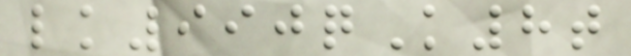lk990qK8t
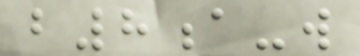b8a-w
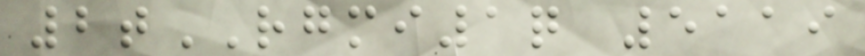2tRGMI1q 5119
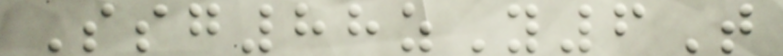Ssg88zY6T
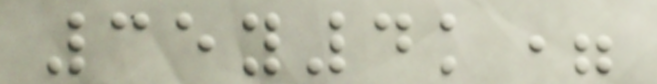35y4k=
